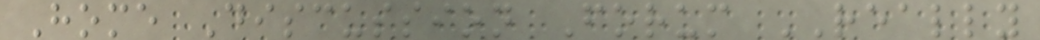Home Discussion Forum REALLY
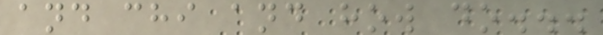and chi and how do...
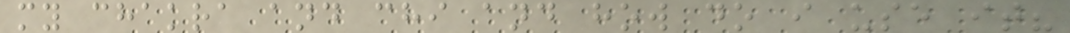my chakra and chi and how do i use it?
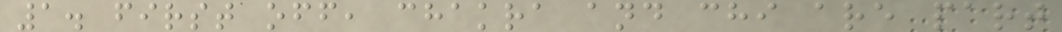1. first off, chakra and chi are part
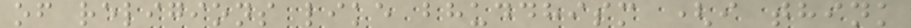of religions like bhuddhism (i think
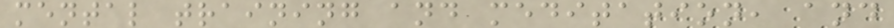mental training and meditation, and
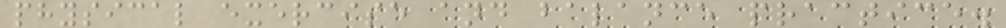physical exercise and balance practice.
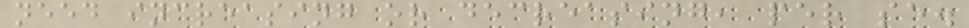need increasing or decreasing, per se.
